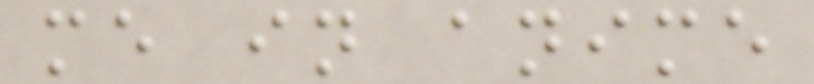me in anime
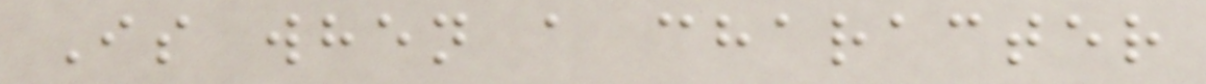Is when a character
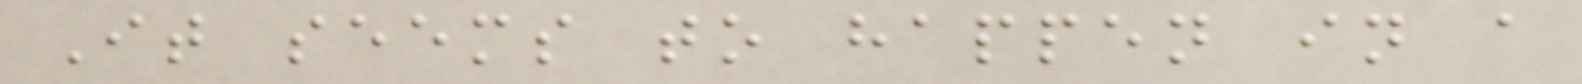It seems to happen in a
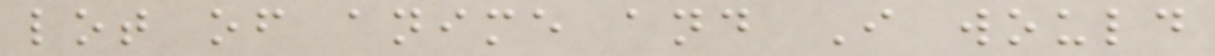lot of anime and I would
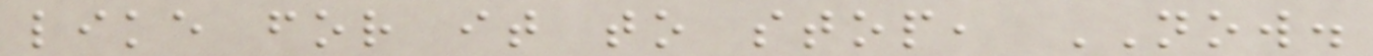like for it to stop, NOW.
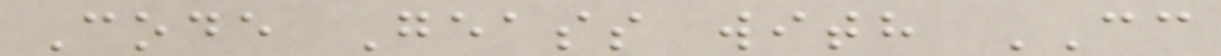Code Geass with CC
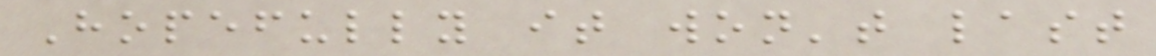Hopefully it won't last
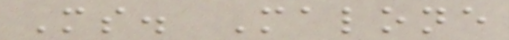Ms. Malone
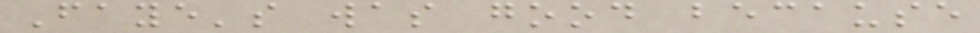Faye's was good because
